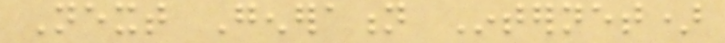Next Generation Internet)
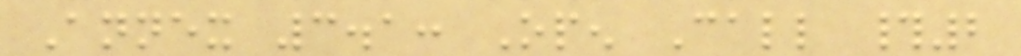Annex 3.1: Open Call #2
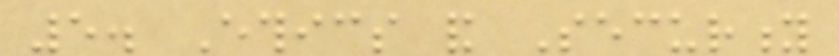5. Ethics and Security
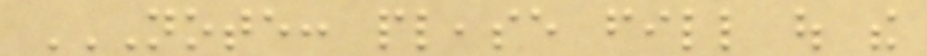NOTE: PLEASE FILL OUT THE
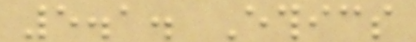5.1. Ethics
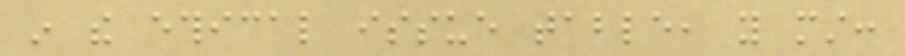in the ethical issue table, you must:
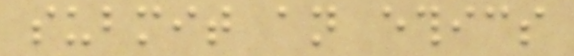submit an ethics
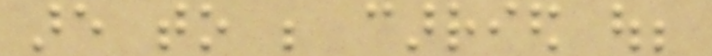are to be carried out;
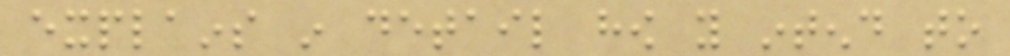explains in detail how you intend to
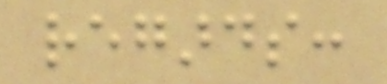regards:
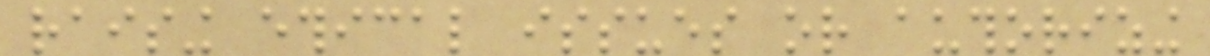raising ethical issues or authorizing
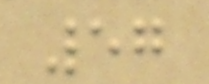57
